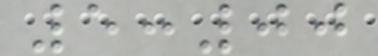5:00
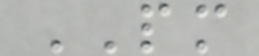PM
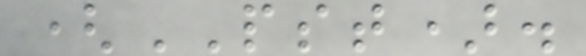(PST).
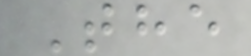The
